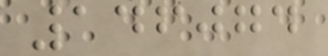146074
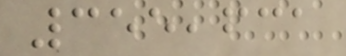355,631
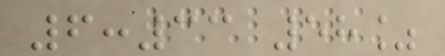6:33 58%
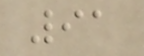91
